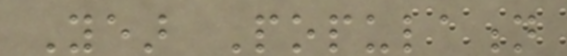Year Population
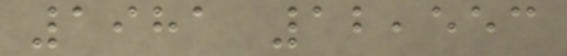1981 12,553
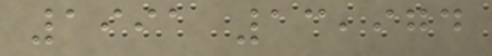1991 13,974
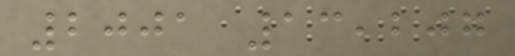2001 13,207
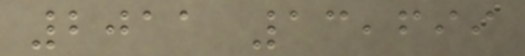2011 13,699
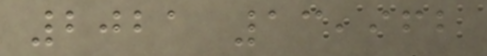2021 13,962
